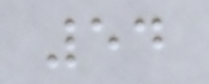54
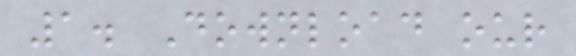1. Download our
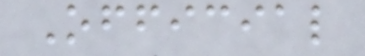Official
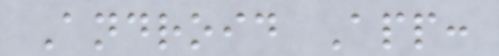Android App:
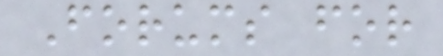Forums for
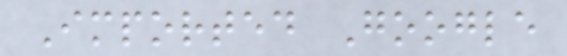Imported Google
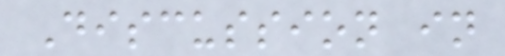Discussion in
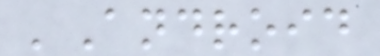'Android
